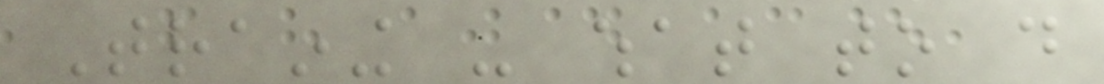Training - what to do
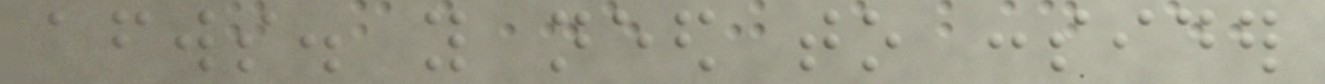afterwards. you need to consider
